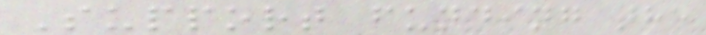Support funding the
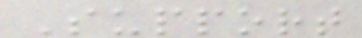Support
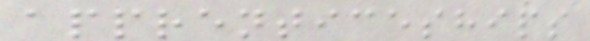apprenticeships
